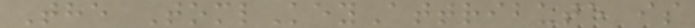The TomlKeyAttribute is
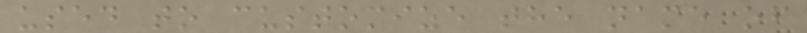used to customize the name of
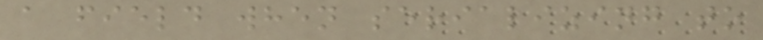a field when serializing to
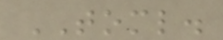TOML.
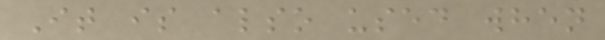It is also used when
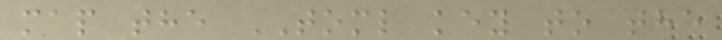map the TOML key to the
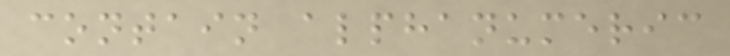contain alphanumeric
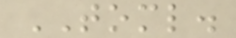TOML.
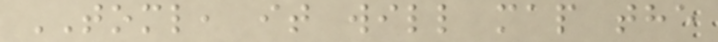TOML, it will map the
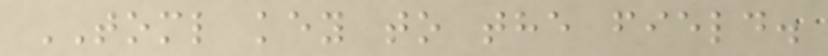TOML key to the field.
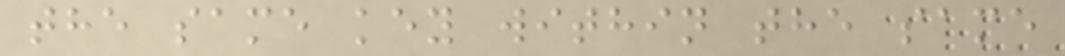the same key within the same
